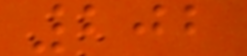202
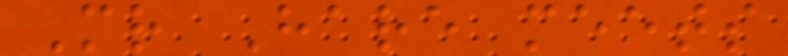Mr Hare meets
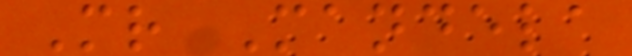Mr Mandela
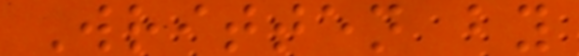Written by
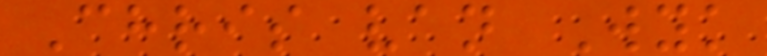Chris van Wyk
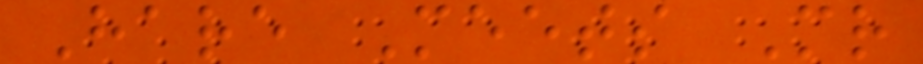Hare Meets Mr
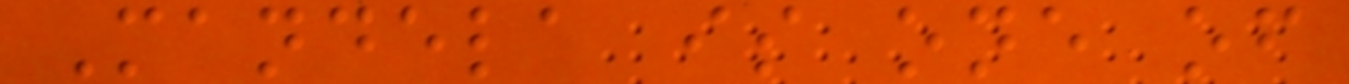Mandela is one of
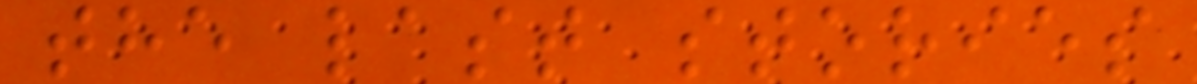the last stories
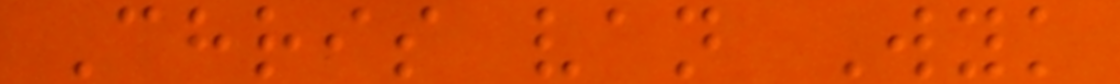Chris van Wyk
